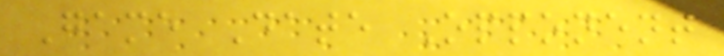Game Date Opponent
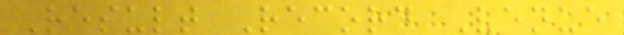Result Record Venue
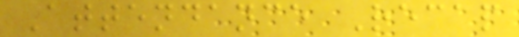Attendance Recap
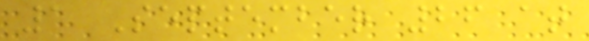1 September 26 at
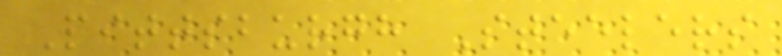Pittsburgh Steelers
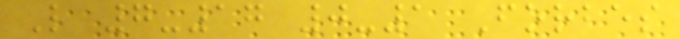L 7-17 0-1 Forbes
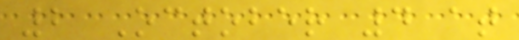2 October 4 at
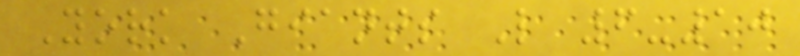York Giants L 6-10
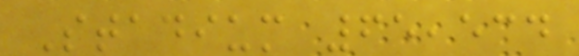Stadium 65,534
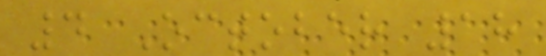4 October 18
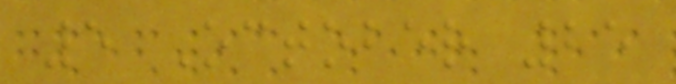5 October 25
